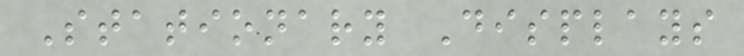Stationary Displays
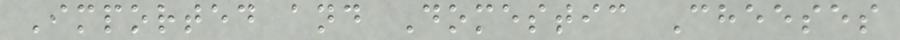Imported and Domestic Cheeses
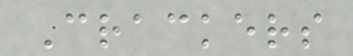Crackers
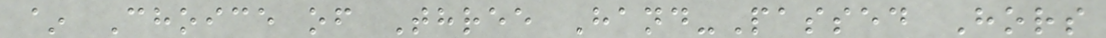~ Choice of Three Hand-Passed Hors
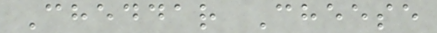Cheddar Cheese
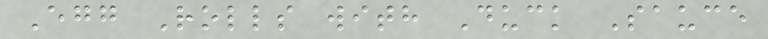Egg Rolls with Duck Sauce
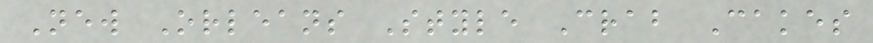New Orleans Style Crab Cakes
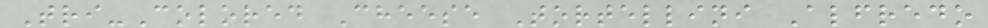Tri-Colored Cheese Tortellini Alfredo
